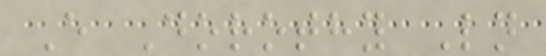E Dorothy Ln
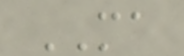MA
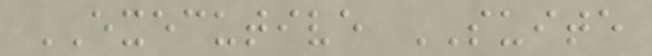EXECUTIVE SUITE
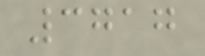3717
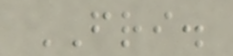FRI.
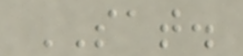SAT.
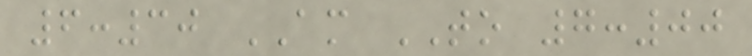6:30 AM TO 7:00
